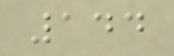144
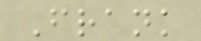Frank
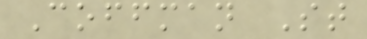Coffman St
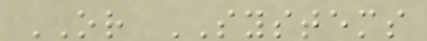OR SYSTEMS
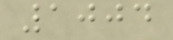1004
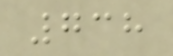738
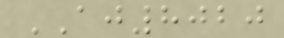AJ8020
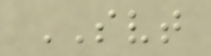SVT
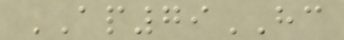AP79HC
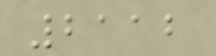2112
